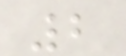2
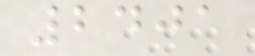2401
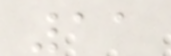11
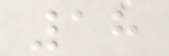18
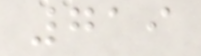719
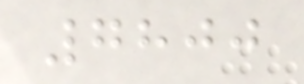7800
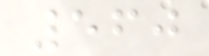560
